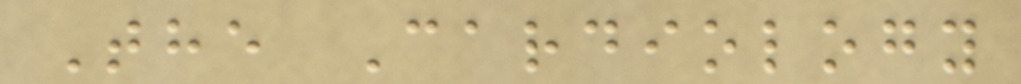The Cardiology
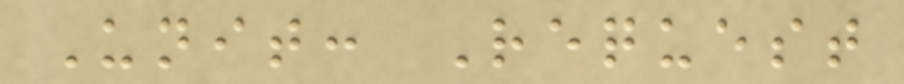Unit: Request
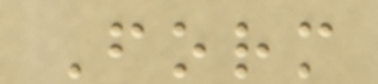Form
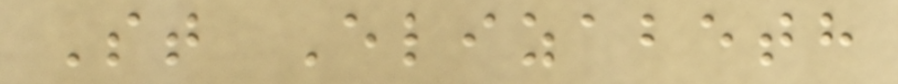St Elizabeth
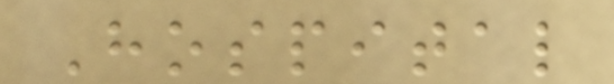Hospital
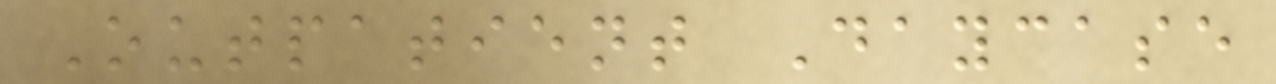Outpatient Daycase
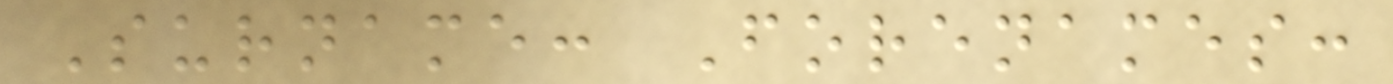Surname: Forenames:
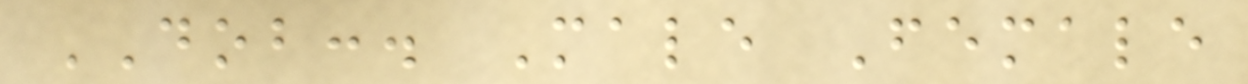DOB:. Male Female
